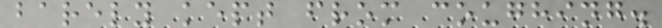barely kept from coughing.
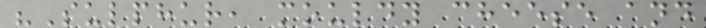"Sulphur, mouldy cheese and
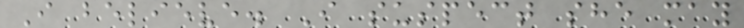I believe. I suspect she may
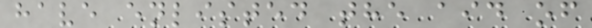have enlisted the aid of
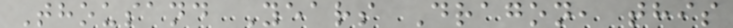Thousand Years Dragon, this
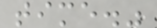time."
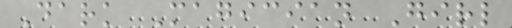Dark Magician Girl
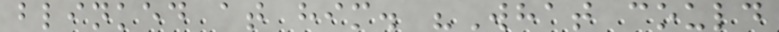blinked at him. "What could
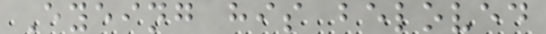Eyeing his beloved
